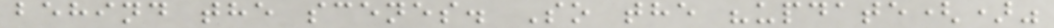behind the scenes. So the "update()"
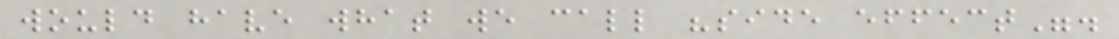would have what we call "side effect".
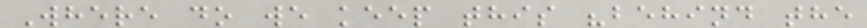Where do we keep this "behind the
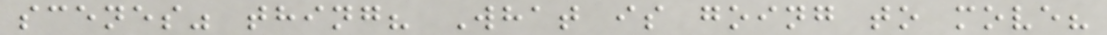scenes" thing? What is going to move?
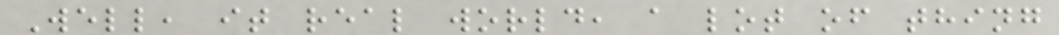Well, it real world, a lot of thing
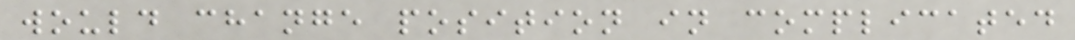would change position in complicated
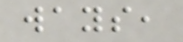ways,
